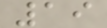19
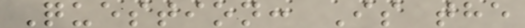Question: Is the
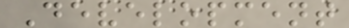Development
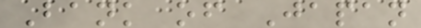Bank of Japan
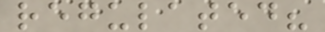regulated?
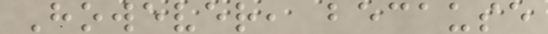However, because
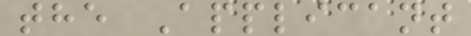the Applicant
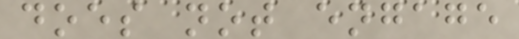does not engage
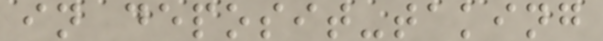in deposit-taking
